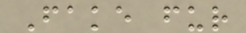Fake fur
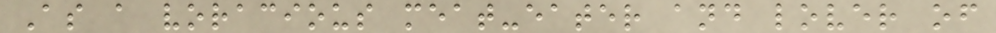As a voracious meat-eater and lover of
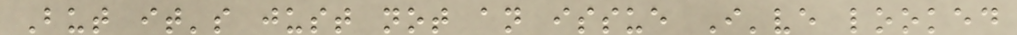But it's just not an issue I've looked
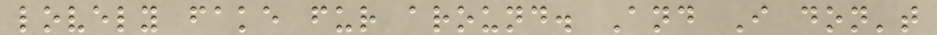lovely fake fur around. And I don't
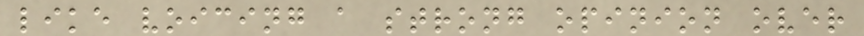like voicing a strong opinion over
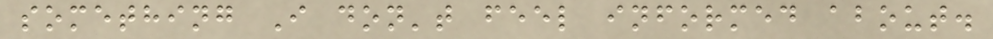something I don't feel informed about.
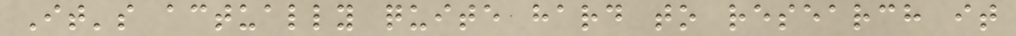It's actually quite hard to research it
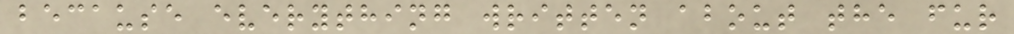because everything written about the fur
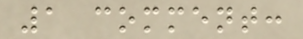1 comment:
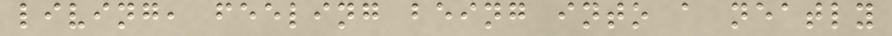living, feeling being into a neatly
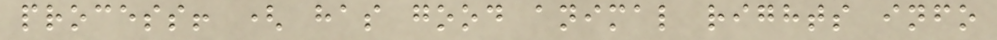process! ( has good animal rights info
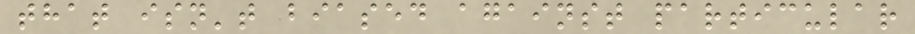that isn't biased against particular
